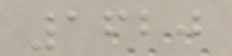1620
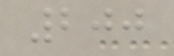200
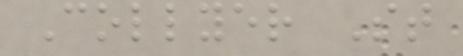Collyer St
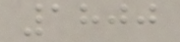1800
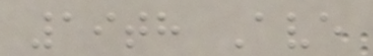19th Ave
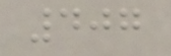407
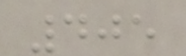405
